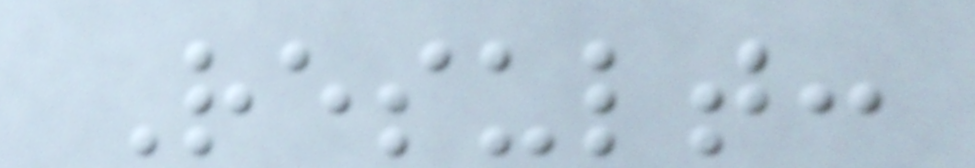Result:
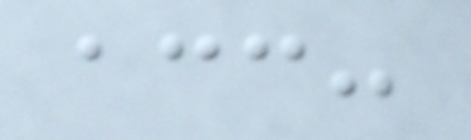acc:
